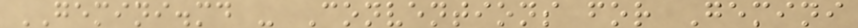GEMINI.md - Conventions for Gemini
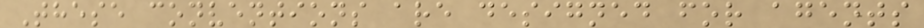These conventions are designed for agents
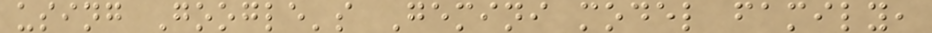using Google's Gemini model family,
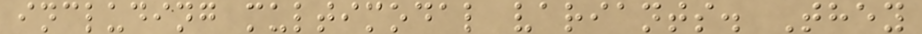including multimodal variants. They
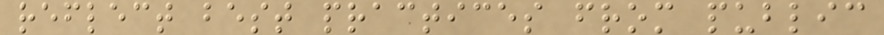reflect best practices from public
